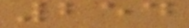254
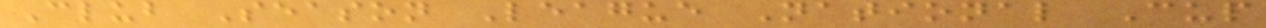Club Season League National Cup
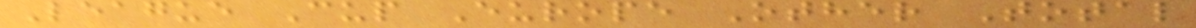League Cup Europe Other Total
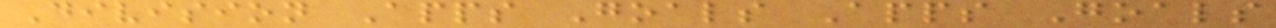Division Apps Goals Apps Goals
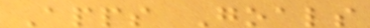Apps Goals
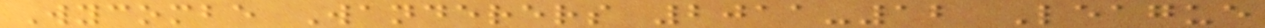Wycombe Wanderers 2011-12 League
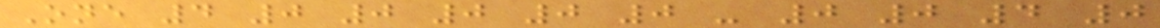One 4 0 0 0 0 0 - 0 0 4 0
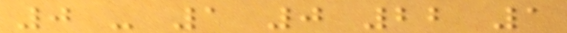0 - 1 0 22 1
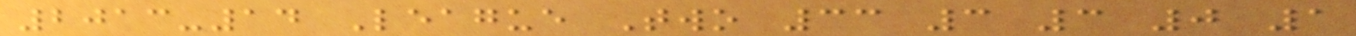2013-14 League Two 33 3 3 0 1
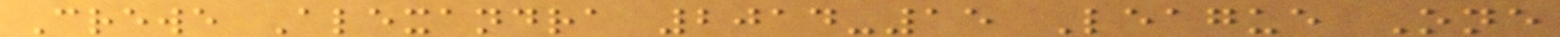Crewe Alexandra 2014-15 League One
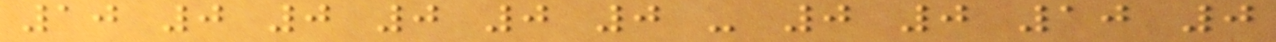10 0 0 0 0 0 - 0 0 10 0
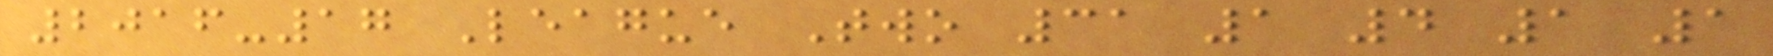2016-17 League Two 31 1 4 1 1
